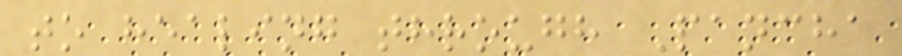to healing through Pancha
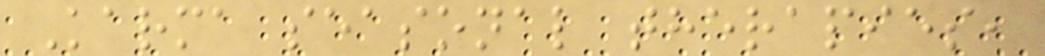Karma seasonal therapies,
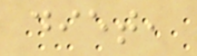diet,
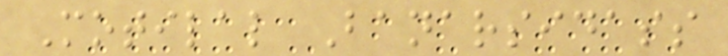Motilal Banarsidass
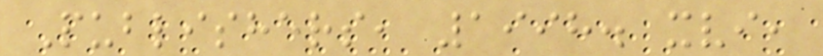Publishers, 1998. xvi,
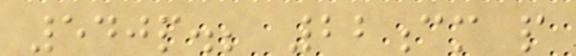540p.; 22cm p
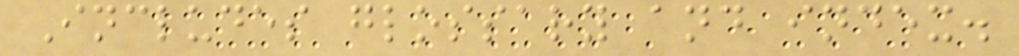Includes glossary and index.
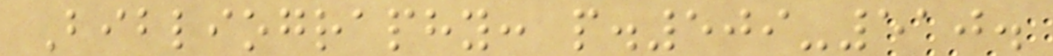Bibliography: p.509-510.
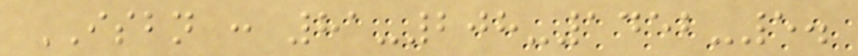ISBN : 81-208-1452-5.
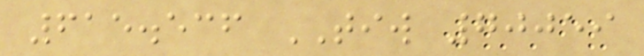615.536 TIW 70059
